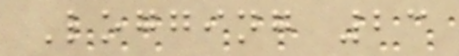Logging 23
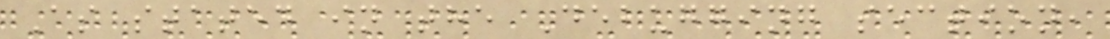As stated in the Debugging section,
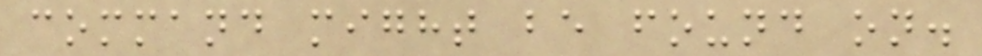command might be found on.
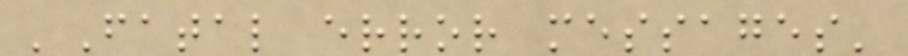'Fatal error messages'
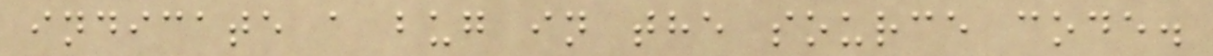indicate a bug in the source code.
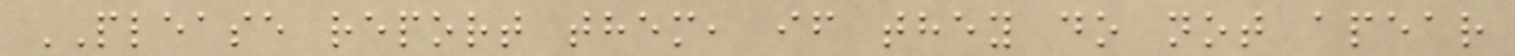PLEASE report them, if they do not apear
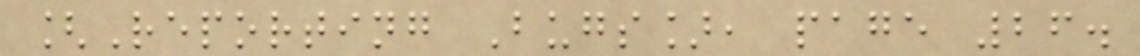[Reporting Bugs], page 26.
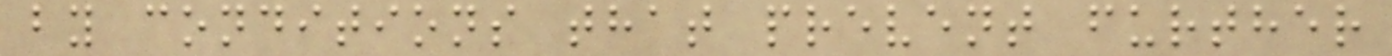by conditions that prevent further
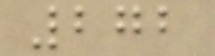272
